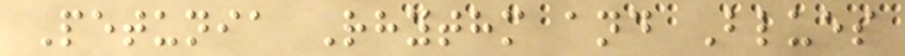Petunia Rhythm and Blues
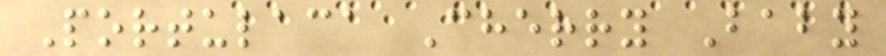Portulaca Cherry Baby
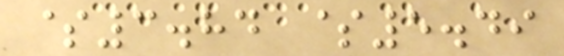$3.84 $5.49
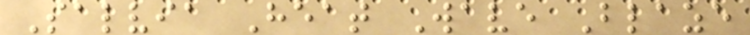Salvia Heat Wave Blaze
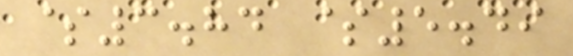$3.84 $5.49
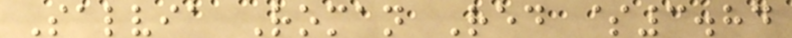Salvia Roman Red $3.84
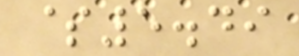$5.49
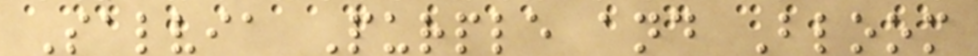Salvia Purple and Bloom
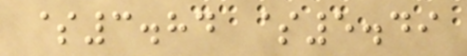$3.84 $5.49
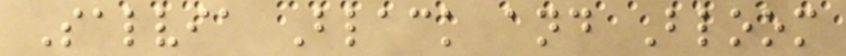Salvia Black and Bloom
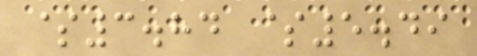$3.84 $5.49
